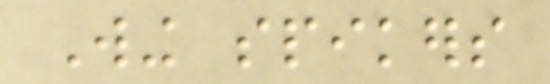Wing spikers
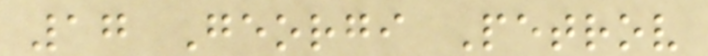17 Georgi Petrov
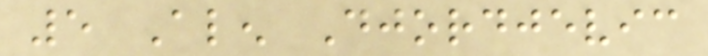5 Alen Djordjevic
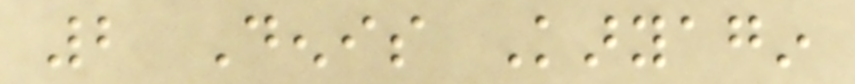2 Denis Karyagin
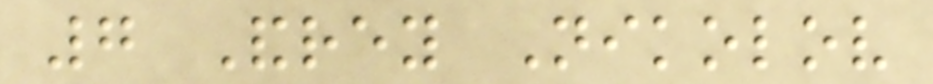7 Andrey Nikolov
